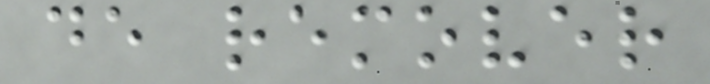de remover
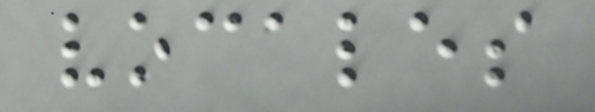vocales
